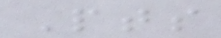Pts
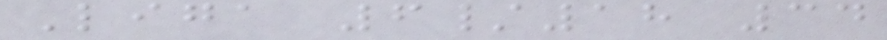Liga 6/18 34
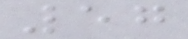57
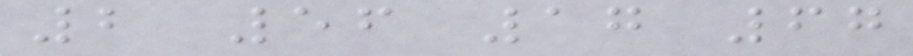2 56 17 67
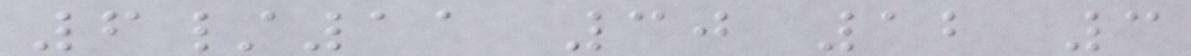6/11 30 12 3
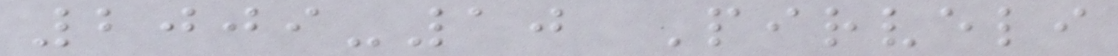2009-10 Pirveli
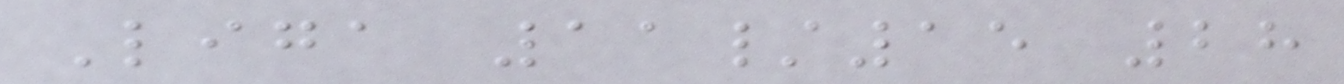Liga 11/15 28
